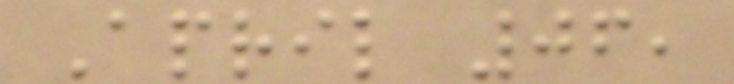April 06,
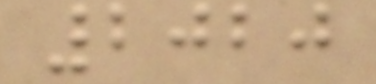2020
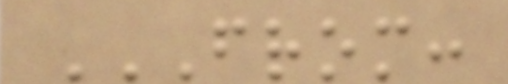FROM:
